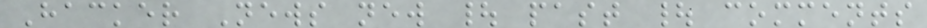Hacker News new | past | comments
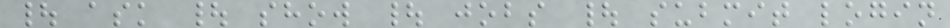| ask | show | jobs | submit login
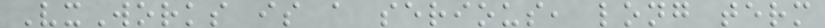VxWorks is a serious, long term
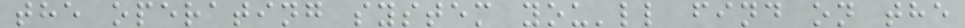the operating system you'll find on the
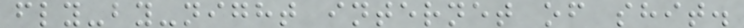fly-by-night internet of shit.
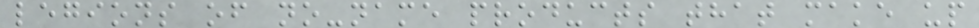legions of no-name products that make up
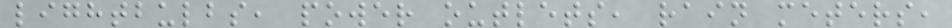lightbulbs, power outlets, rain meters,
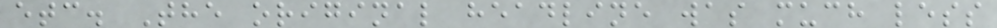etc. The original headline was much less
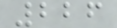226
